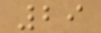29
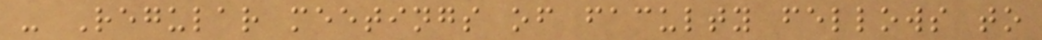- Regular meetings of faculty fellows to
